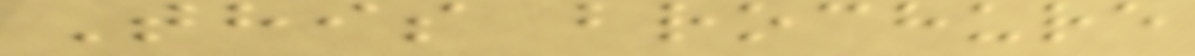This brochure
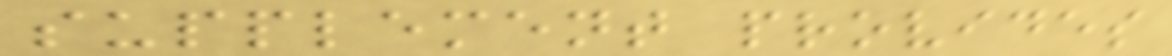supplement provides
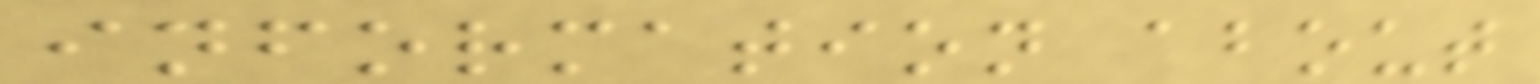information about
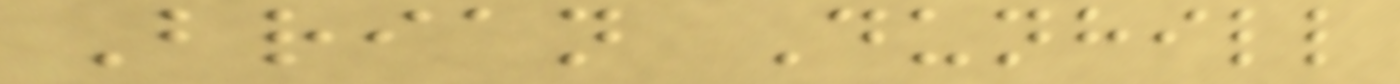Brian Dunhill
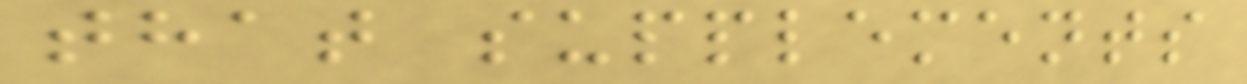that supplements
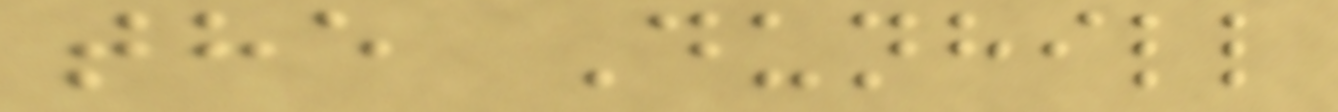the Dunhill
